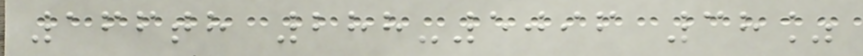166th 288-5096 38%
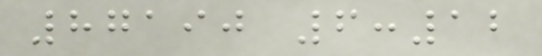87190 6:12
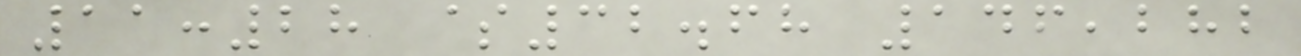11:28 $32.68 146,282
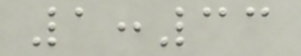1:33
